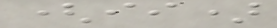(ii)
